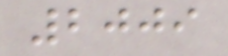2009
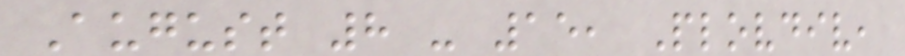August 8 - 15, Plovdiv,
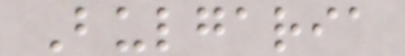Bulgaria
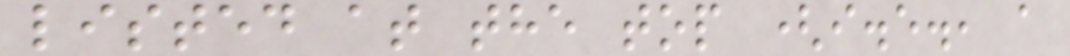listed at the top (i.e., a
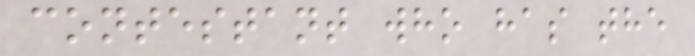contestant who has the
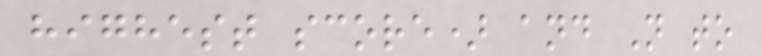highest score) and N to
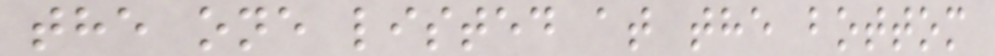the one listed at the bottom
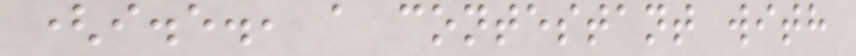(i.e., a contestant with
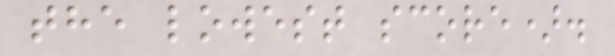the lowest score).
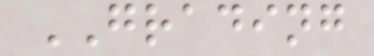GRADING
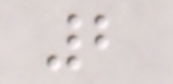2
